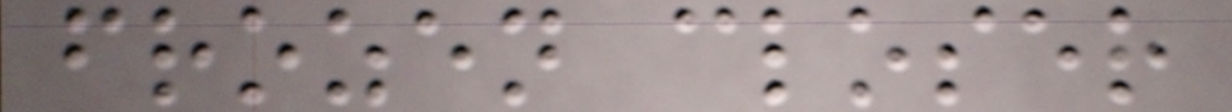frozen closer
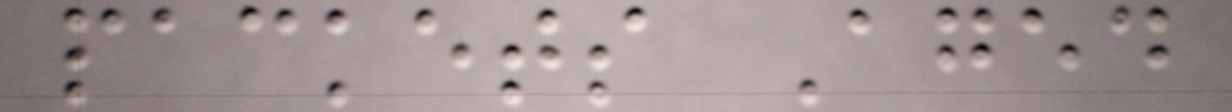packets Aged
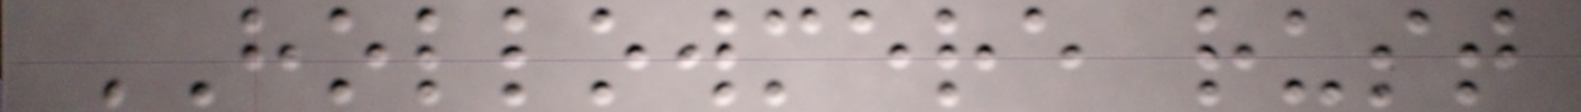HOLLOWMERE rust
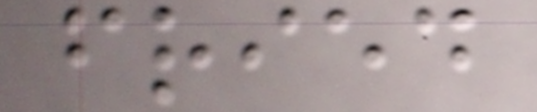fried
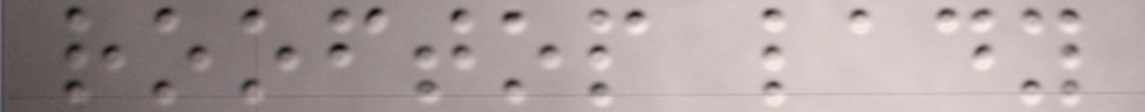rooftop lady
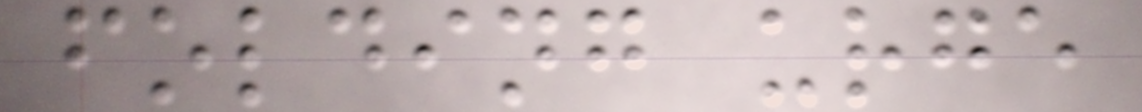folding urge
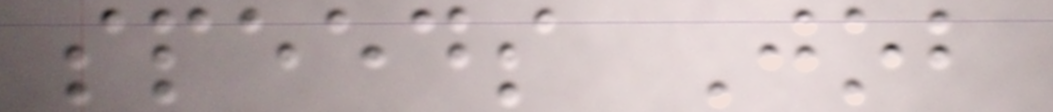speeds Job
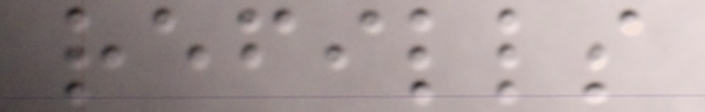refills
